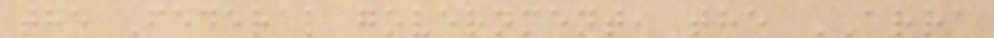the Federal government, the ARRA
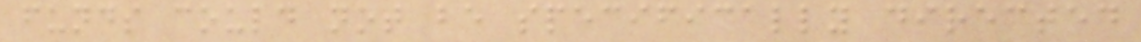funds could not be specifically directed
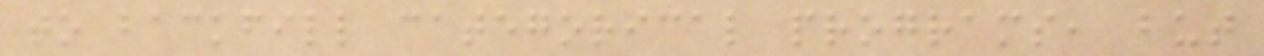to backfill categorical programs, but
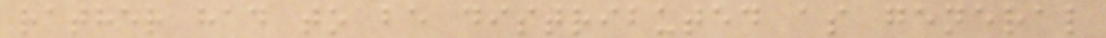rather had to be distributed as general
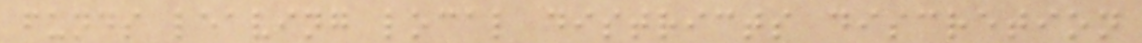funds leaving local districts discretion
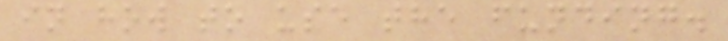in how to use the funding.
